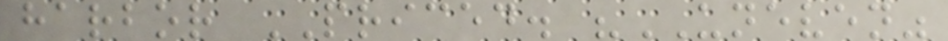harbor PRICED. "UNEVEN"
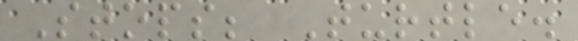Stops; Turtle.
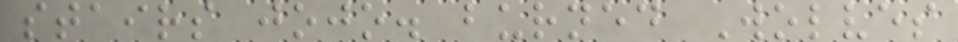stairs jojo. burned Wolves
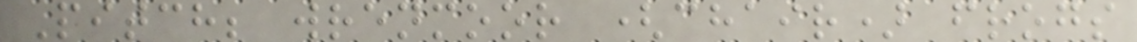Pitch; wrenmoor (chair) frogs
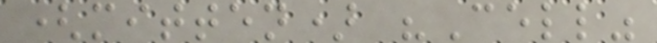(mitten) "Cell"
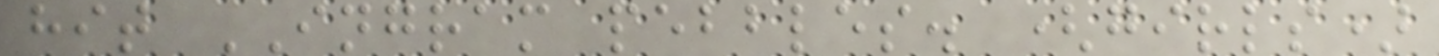hit INGRAM pebbles. (girls)
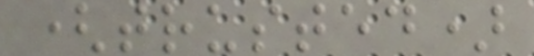(trusted)
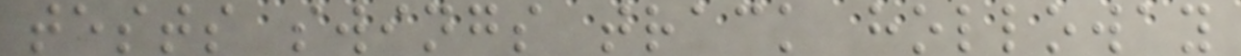tests swings track holloway
